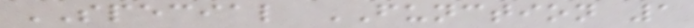SPECIAL FUNCTION 1
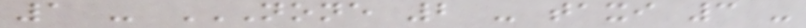1 - NONE 2 - TAXI 3 -
